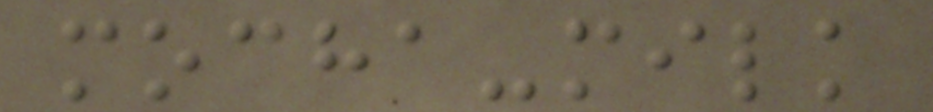mocha-milk
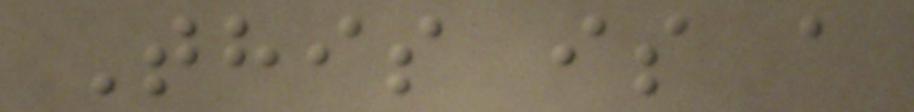This is a
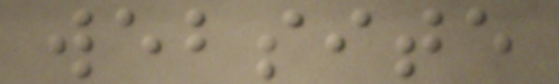website
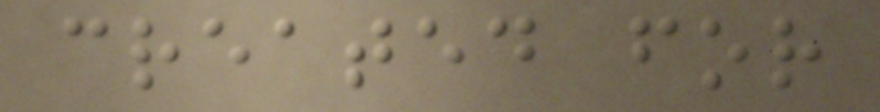created for
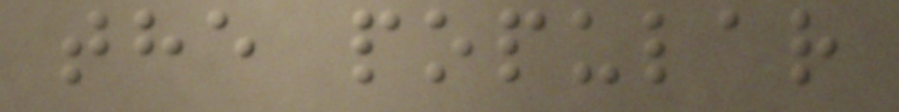the popular
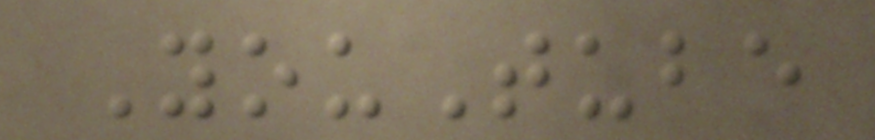YouTube
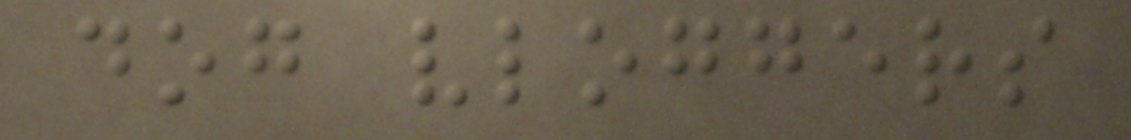dog vloggers
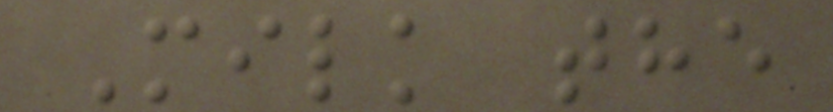Milk the
